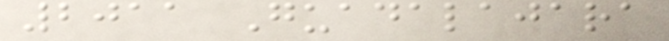2011 Guadalajara
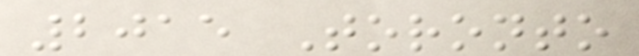2015 Toronto
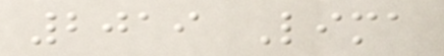2019 Lima
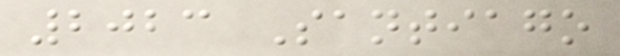2023 Santiago
